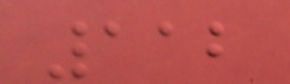112
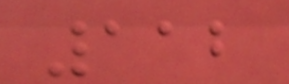112
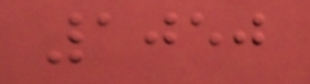1050
